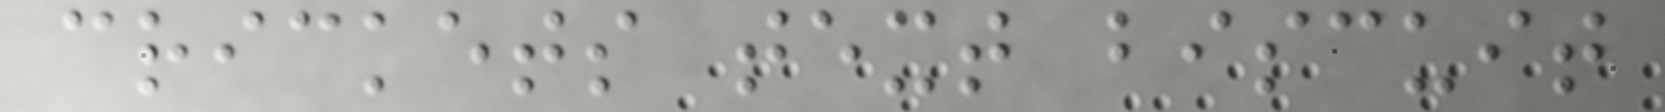crickets text biscuit
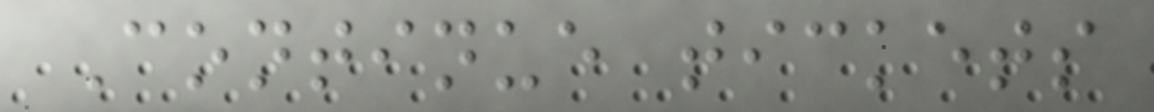Continue tickets
